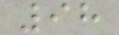98
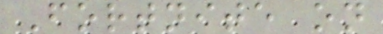Fortnite on
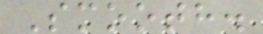Smooth.
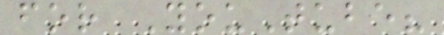for YouTube?
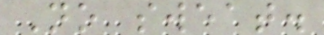No sweat.
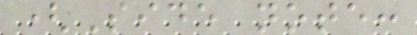(Side note:
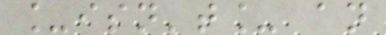_isn't_ an
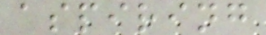aspiring
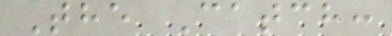The Catch:
